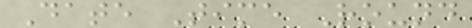Date Time Round
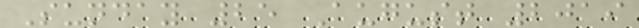Sunday 25 August 2019
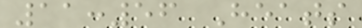11:56 Heats
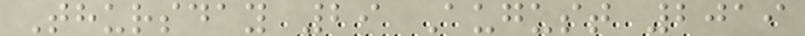Thursday 29 August 2019
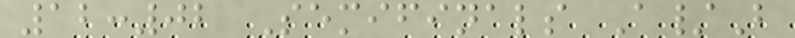12:02 Semifinals A/B
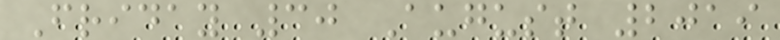Friday 30 August 2019
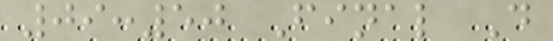09:50 Final D
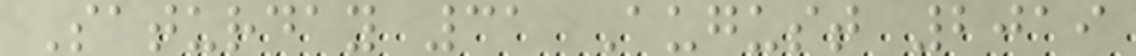Saturday 31 August 2019
